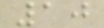10
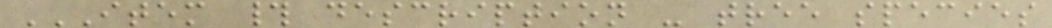ITEM # DESCRIPTION - TREE SPECIES
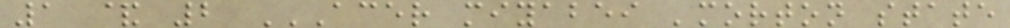1 & 2 ACER MIYABEI 'MORTON STATE
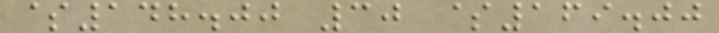$148.00 30 $169.00
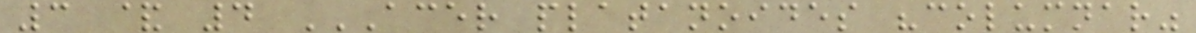3 & 4 ACER PLATANOIDES "COLUMNAR"
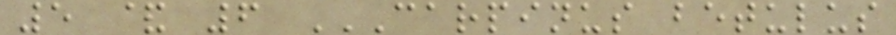5 & 6 CARPINUS BETULUS
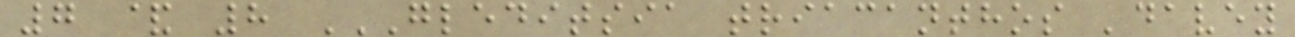7 & 8 GLEDITSIA TRIACANTHOS 'DAVEY
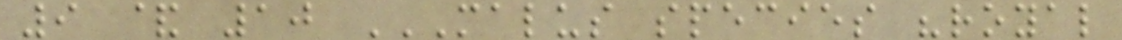9 & 10 MALUS SPECIES "ROYAL
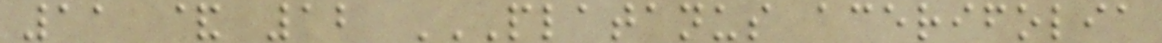11 & 12 PLATANUS ACERIFOLIA
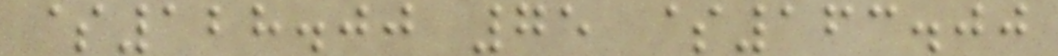$128.00 75 $163.00
